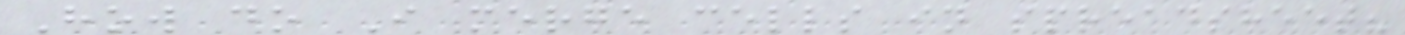How do I merge cells in spreadsheet?
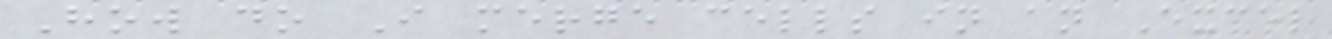How do I merge cells in an Excel
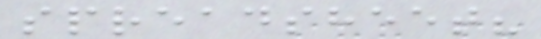spreadsheet?
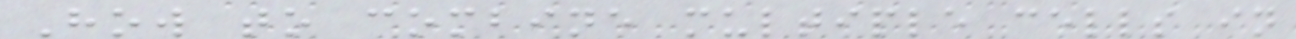How to combine multiple cells in
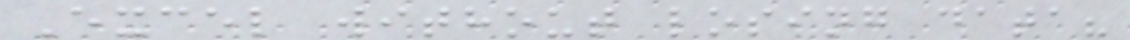Excel without losing data?
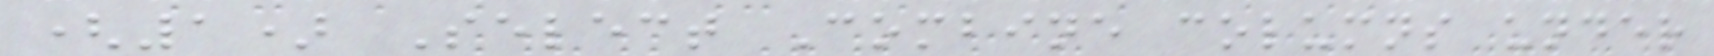(1) Select Combine columns under
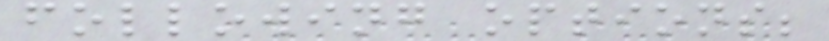following options;
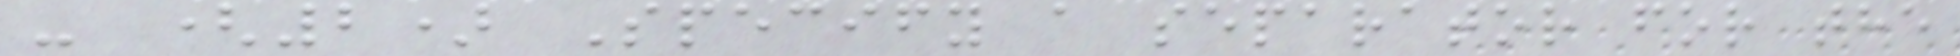- (2) Specify a separator for the
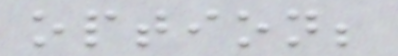option;
